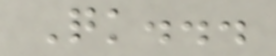Quick...
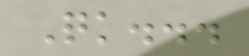Quick...
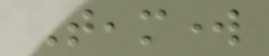Teamwork
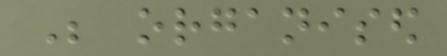Be organised
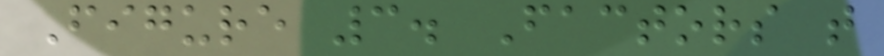Figure 3. Factors that
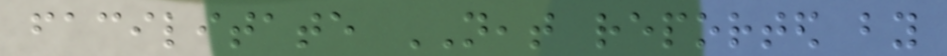facilitate NEAT reported by
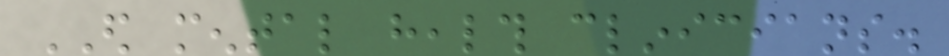ED mental health clinicians.
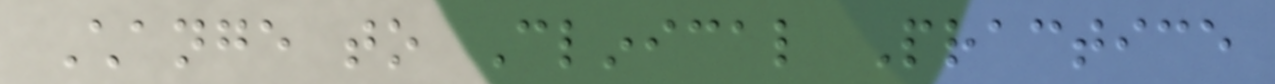Change to Clinical Practice
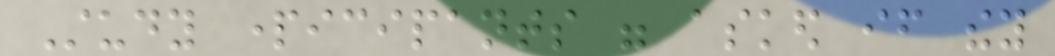Study participants were asked if they
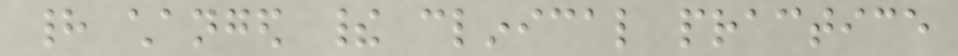had changed their clinical practice
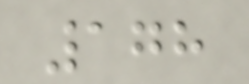178
